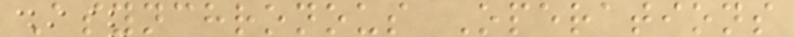Asynchronous Operations
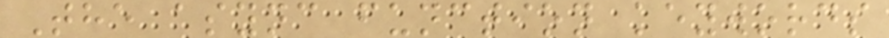The async function keywords
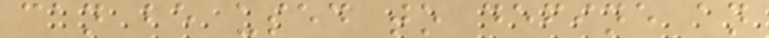can be used to define an
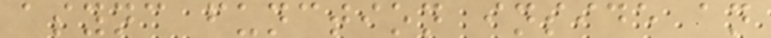async function inside an
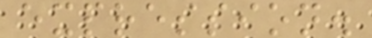expression.
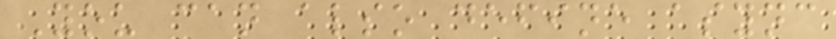You can also define async
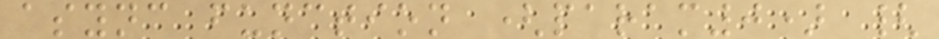async function (param0) {
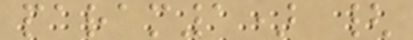param1) {
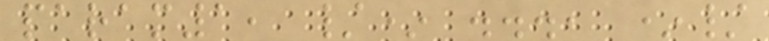param1, /* ..., */
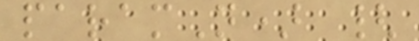paramN) {
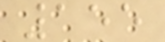155
